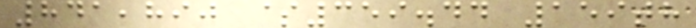841,890 $359.44 159th
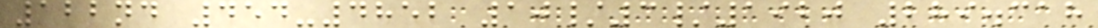122nd 454-4852 10/3/1920 289.318
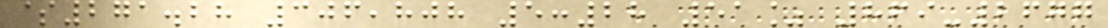$271.28 306,808 5:28 51% 869-2677
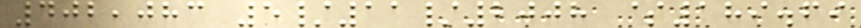402,083 5/11/2008 $189.69
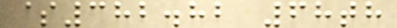$382.82 68th
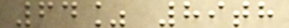64% 89th
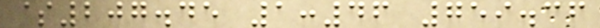$207.45 1:46 759.36
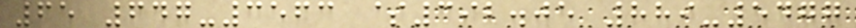65 647-3563 $392.05 889-5477
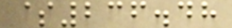$236.48
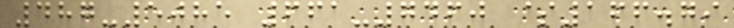487-5085 661-7460 $166.79
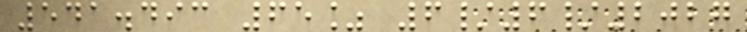541.493 65% 6/6/2027
